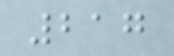217
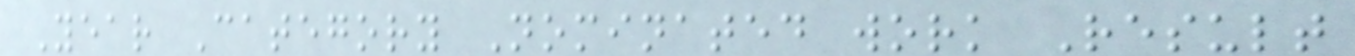Year Category Nominated work Result
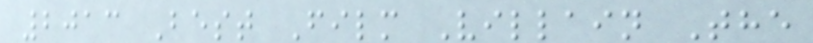2013 Best Film Villain The
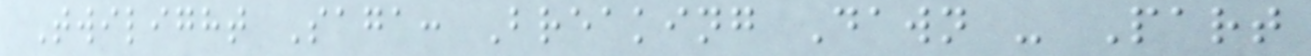Twilight Saga: Breaking Dawn - Part
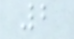2
